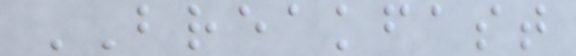BREAKFAST
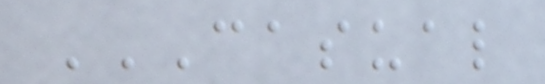CASUAL
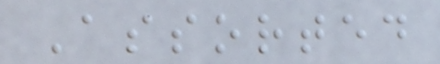Assorted
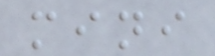mini
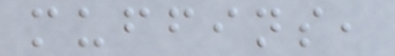muffins,
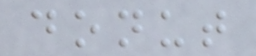donut
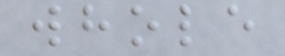whole
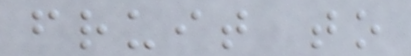fruit to
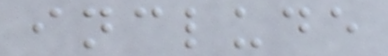include
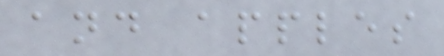and apples
